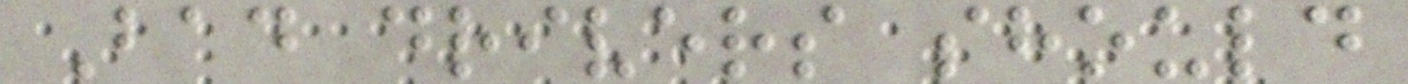Bad drivers should
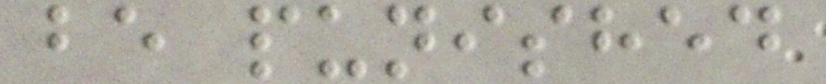be punished
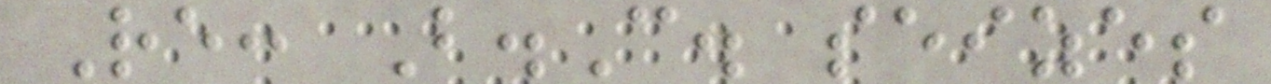Re: B.C. seizes
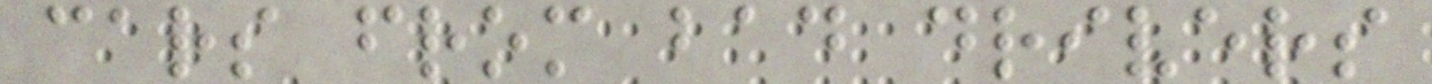cars from bad drivers
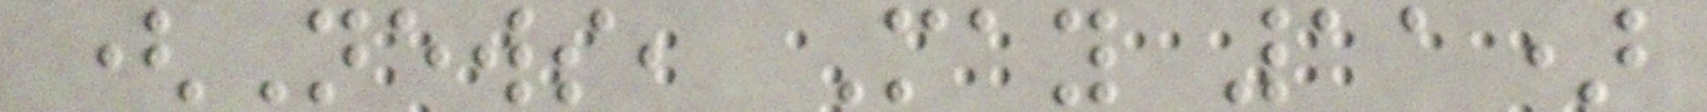(News, May 11)
